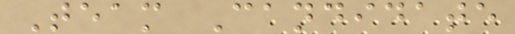Team Candidate
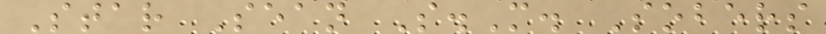Star Sean S.M. Sobers
